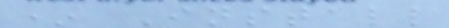* Install
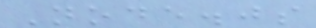Node.js
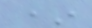*
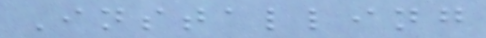Installing
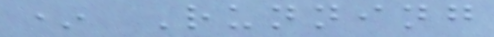* Running
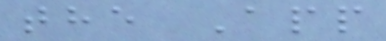the App
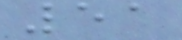51
